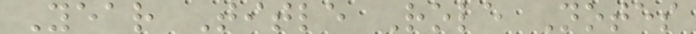Year Title Role Notes
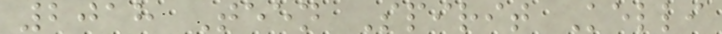2018 Teen Spirit Kelli
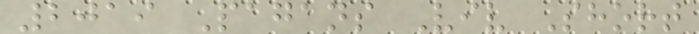2019 Pagans Viv Short
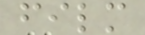film
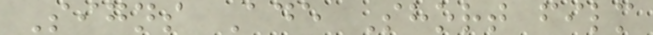Signs Ade Short film
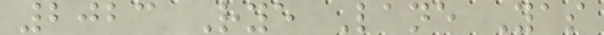2023 Rye Lane Yas
